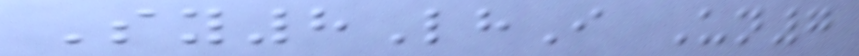Sy8LhI Un7
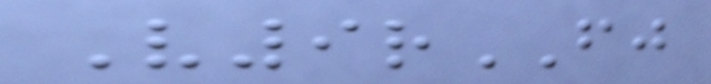V9rFJ
